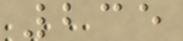235
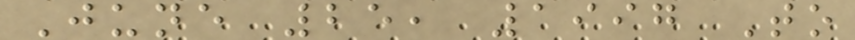June 25, 1997 To
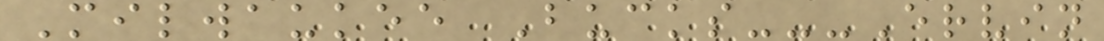Milwaukee Bucks---Ervin
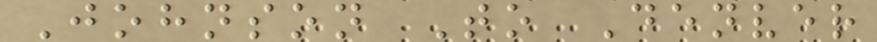Johnson To Denver
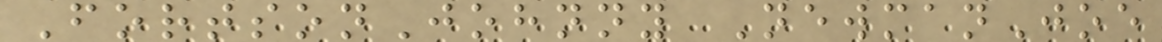FortsonJohnny NewmanJoe
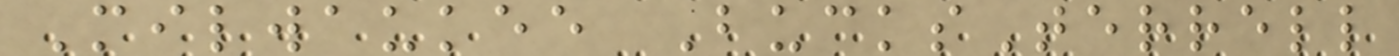Milwaukee BucksTerrell
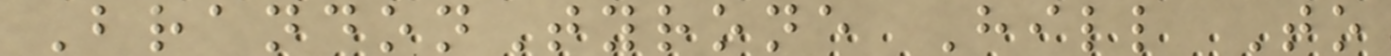BrandonTyrone Hill To
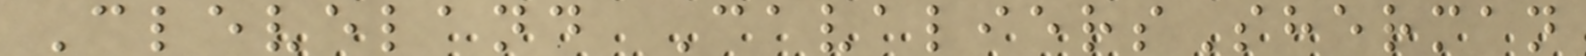Cleveland CavaliersSherman
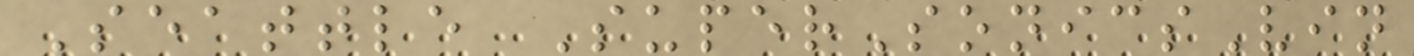Seattle SuperSonicsVin
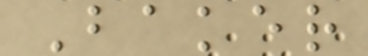Baker
